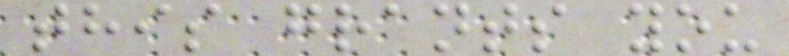this grants you
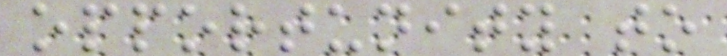opportunity to
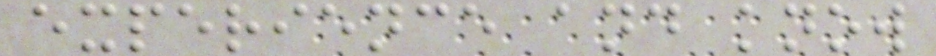experience and know
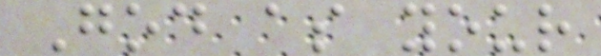God as your
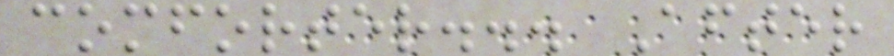comforter... After
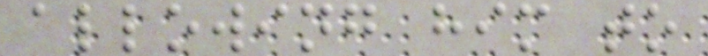allowing him to
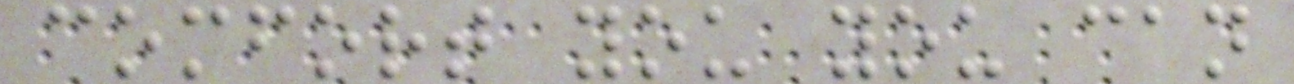comfort you you can
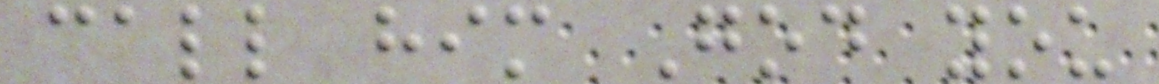call him God you
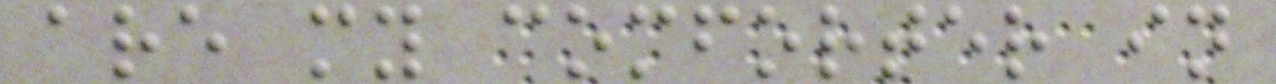are my comforter in
